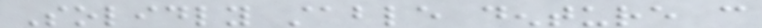Solidly stable denture can
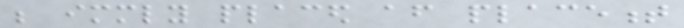be immediately placed after placement
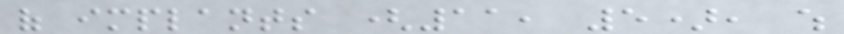of implants (11, 5), which
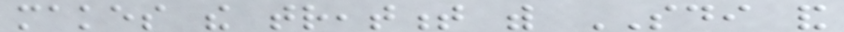makes the treatment with SDI and
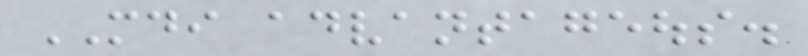MDI advantageous.
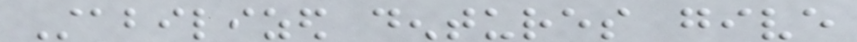Stabilized dentures give
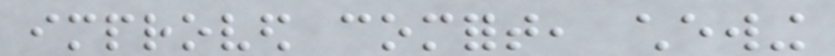improved comfort, chewing
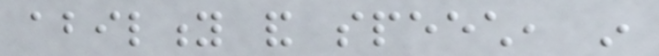ability and speech, in
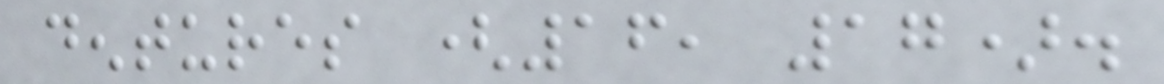dentures (16, 17).
